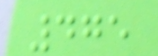475
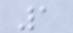1
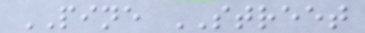PINE STREET
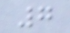7
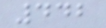442
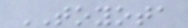TOYOTA
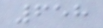658
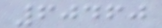60460
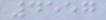4557
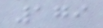179
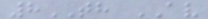8TH AV
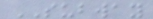SUBWAY
